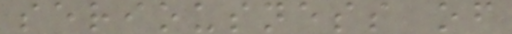seriousness of
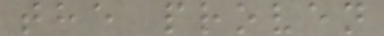the proven
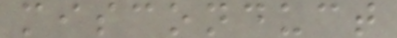misconduct
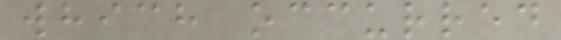which occurred
